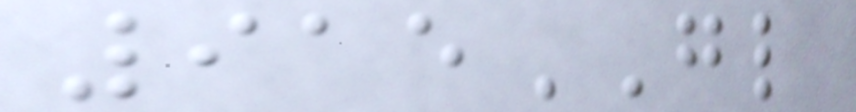915GL
